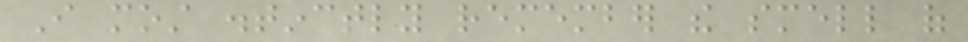I most distinctly remember the smell of
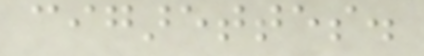cigarettes.
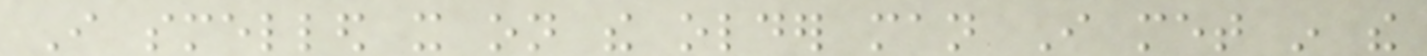I smelled it on the older man I met in the
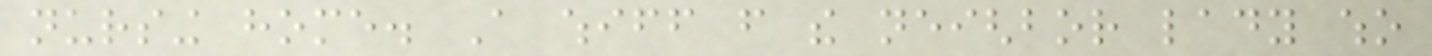nursing home. A whiff from the neighbor lady who
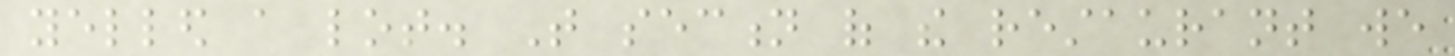yelled a lot. That section of the restaurant we
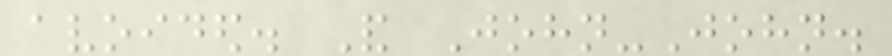avoided. And John-John.
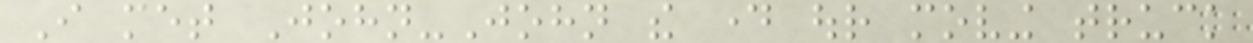I met John-John the day our moving truck
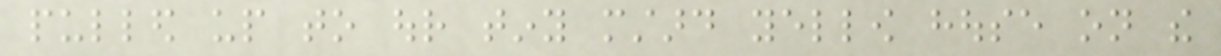pulled up to our tiny mustard yellow house on the
